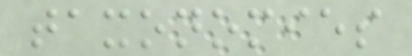taxonomies
